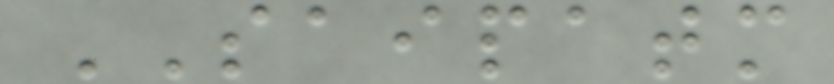SAIPATM
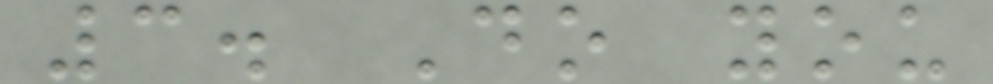3. Do you
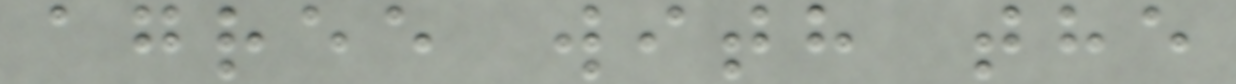agree with the
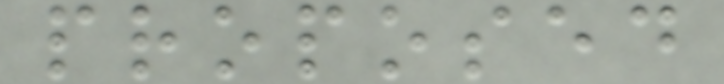proposed
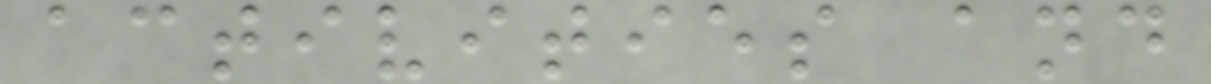activities and
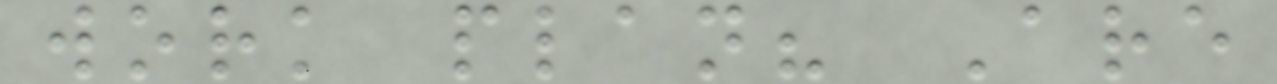work plan? Are
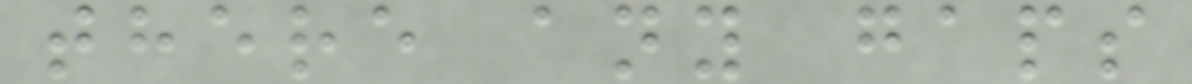there any gaps
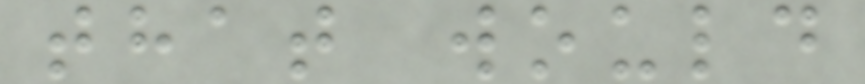that would
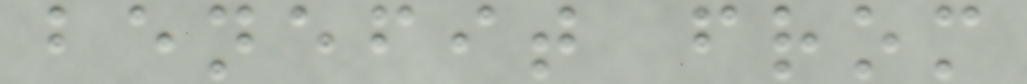benefit from
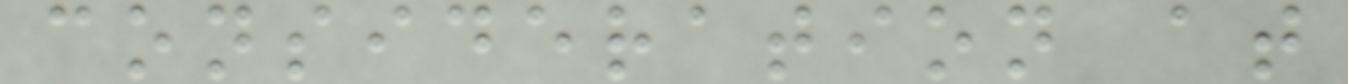consideration at
